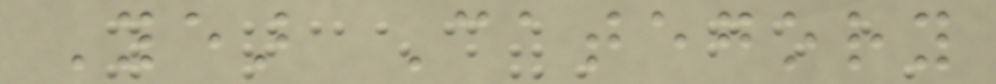Year Category
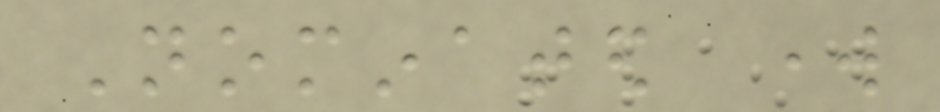Nominated work
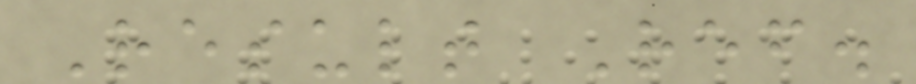Result Ref.
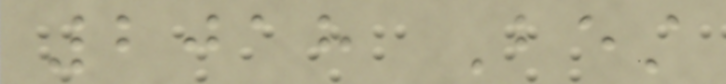2018 Best
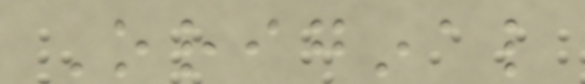Original
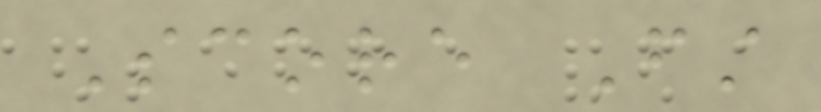Score First
